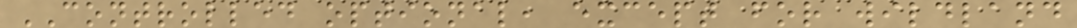CONTROLLED optional, except for wildland
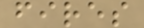fires
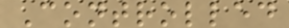Controlled
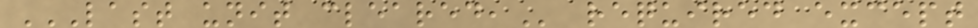LAST UNIT CLEARED, required except
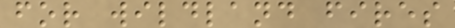for wildland fires
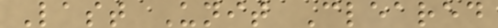Last Unit Cleared
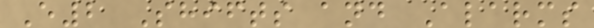E2 Shifts and Alarms
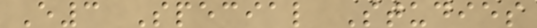E3 Special Studies
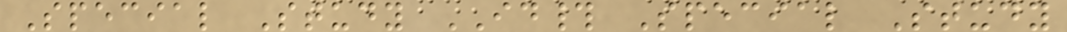Special Study ID# Special Study
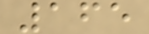165
